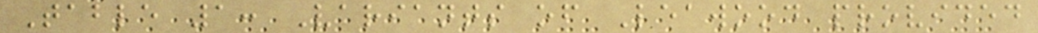Table 1: Variants of Leawood provided
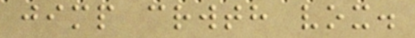jimp crwth vox.
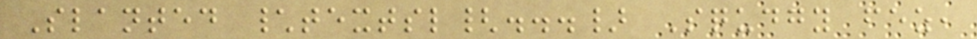Slanted \textsl{...} Squdgy fez,
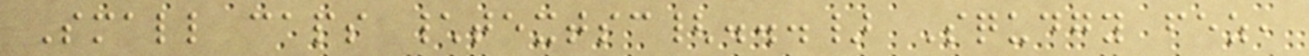Small caps \textsc{...} Squdgy fez,
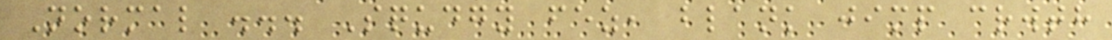Normal ... Squdgy fez, blank jimp crwth
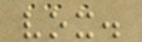vox.
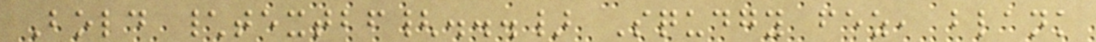Bold \textbf{...} Squdgy fez, blank
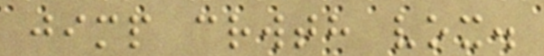jimp crwth vox.
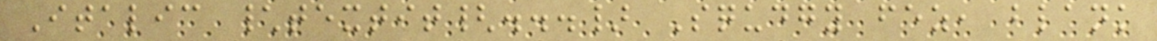Italic \textit{...} Squdgy fez, blank
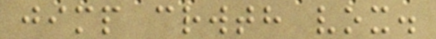jimp crwth vox.
